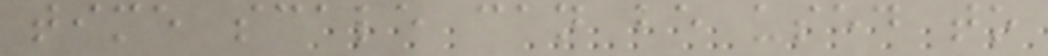time scale can be used to
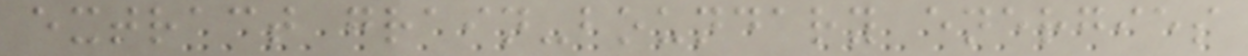extract grain-boundary energies
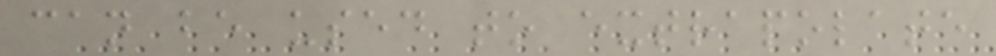can be used to extrapolate
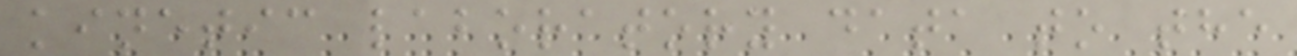kinetic laboratory data to the
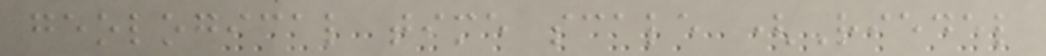geological time scale (Riedel
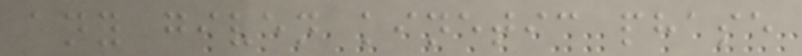any given kinetic phase
